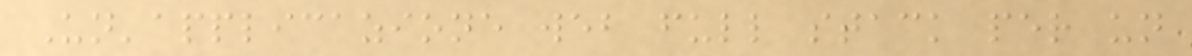Un'applicazione web full stack per un
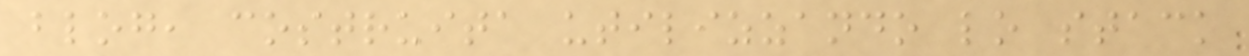blog, costruita utilizzando lo stack
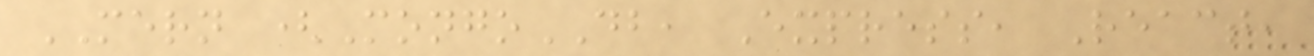MERN (MongoDB, Express, React,
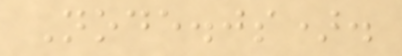Node.js).
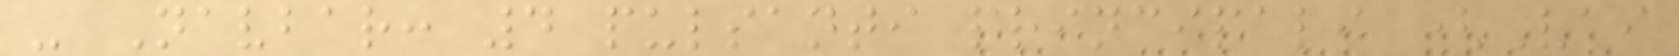- Navbar: 4 pulsanti principali (Vai
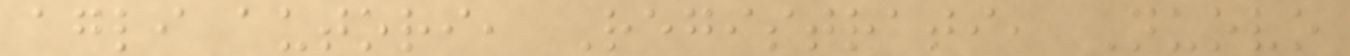agli autori, Registrati, Nuovo
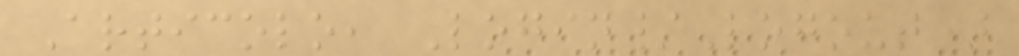Articolo, Login/Logout)
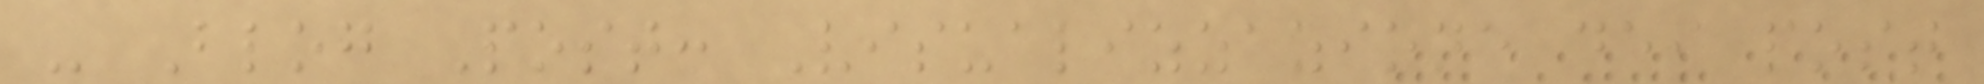- Blog Post: Visualizzazione dei post
